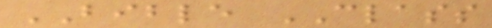BIBLE CLASS
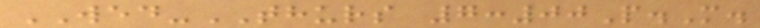WED-THURS 7:00P.M.
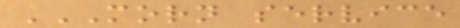MORN SERVICE
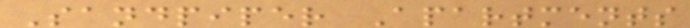Sandpiper Apartments
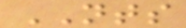NTS
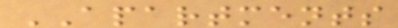APARTMENTS
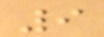9
